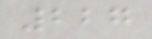227
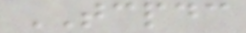TCPDC
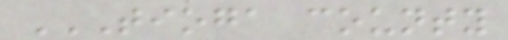TIOGA COUNTY
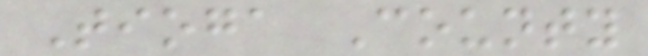Tioga County
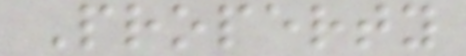Property
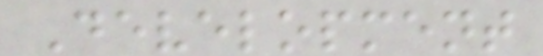Development
